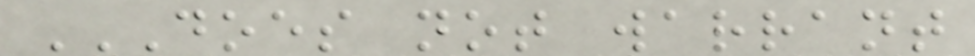DOES NOT WARRANT
